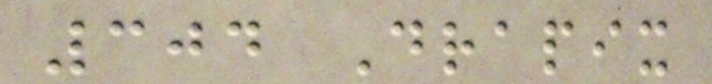304 Drapix
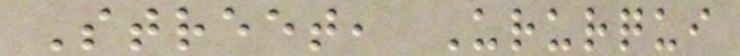Street, Ururqui
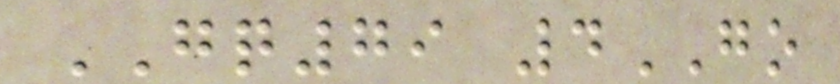GQ79 4GO
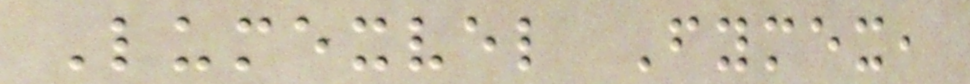Lumexvel Fymex,
